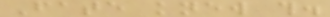Fate knew this.
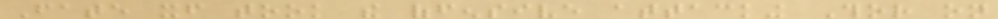Fate itself took the offensive attacking Thor on
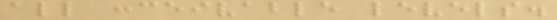all conceivable levels.
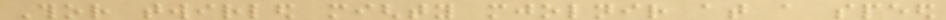Thor twirled mighty mjolnir at a speed
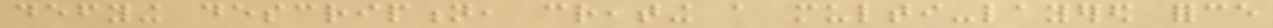defying description, creating a multi-layered force
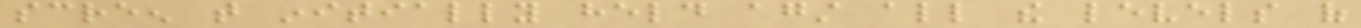screen that initially held against all the levels of
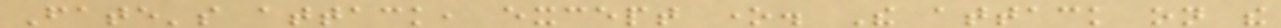Fate's attack, except one. The attack on the
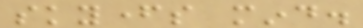skyfathers mind.
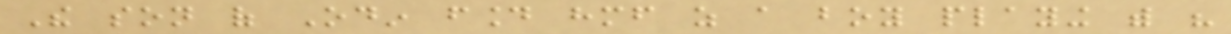The son of Odin found himself as a boy playing with his
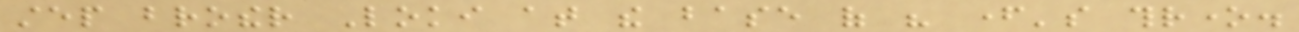step brother Loki at the base of his father's throne.
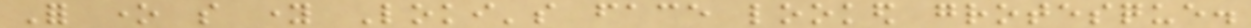For one so young Loki's face looked grotesque.
